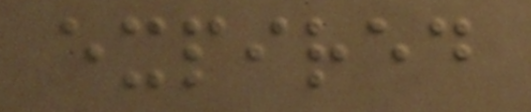expired
